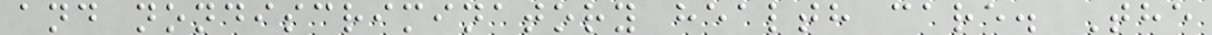and nondiscriminatory health care. The
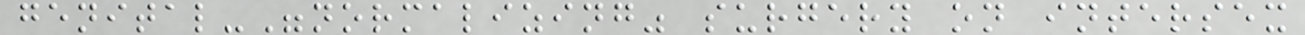genital-"normalizing" surgery on intersex
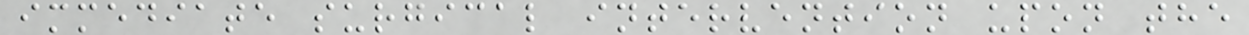immediate surgical intervention upon the
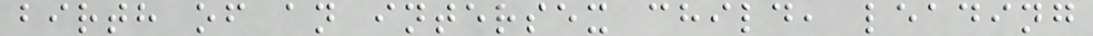birth of an intersex child, leading
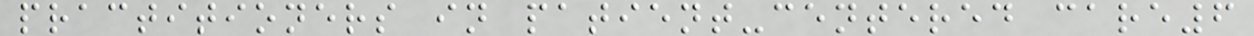practitioners in patient-centered care6
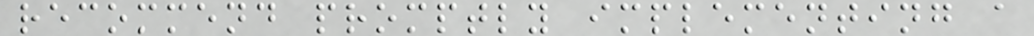recommend promptly implementing a
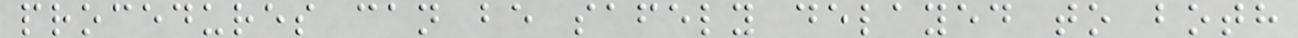procedures can be safely delayed to both
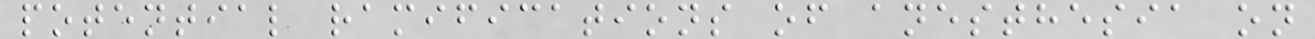potential ramifications of anesthesia on
